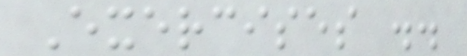Exercises ..
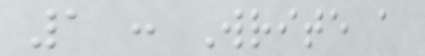1 : Write a
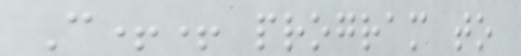C++ program to
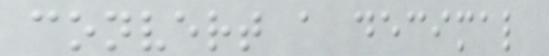convert a decimal
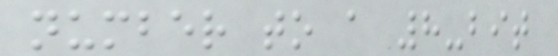number to a 8-bit
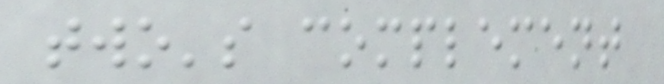two's complement
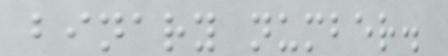binary number.
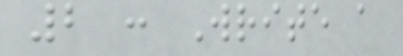2 : Write a
